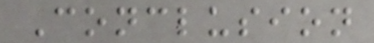Conclusion
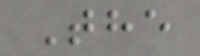The
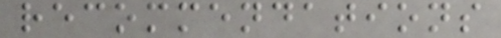recommendations
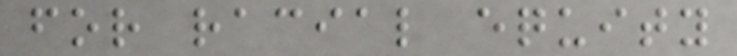for racial equity
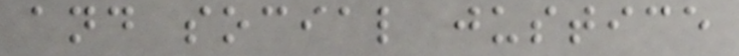and social justice
